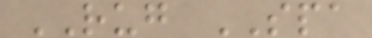RUG SPA
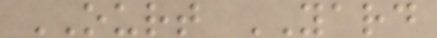OURT YARD
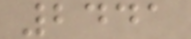2441
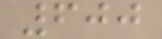600
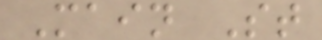Main St
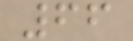66
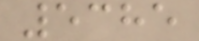5385
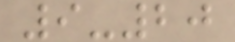9-20
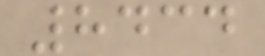8434
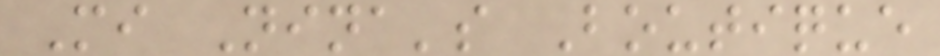Mi Nina's Boutique
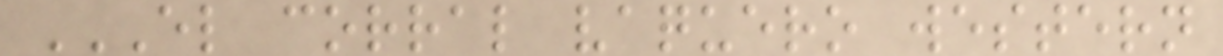EL CORRAL VAQUERO WESTERN
